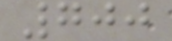700
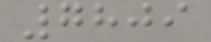7809
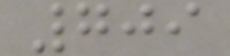709
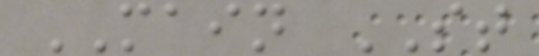MAIN ST
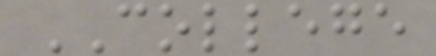COLLEGE
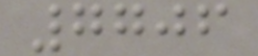7706
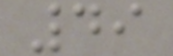49
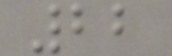22
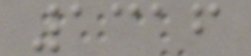1316
